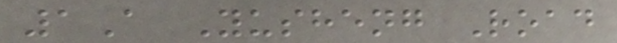1A Yusheng Road
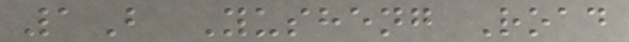1B Yusheng Road
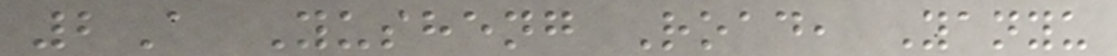2A Yusheng Road, Yanyu
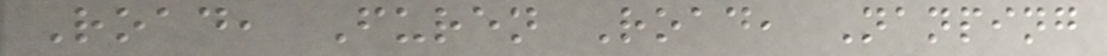Road, Furen Road, Nanping
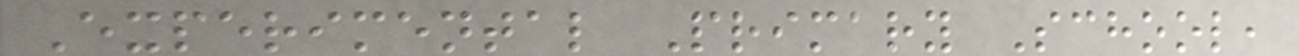Experimental Primary School,
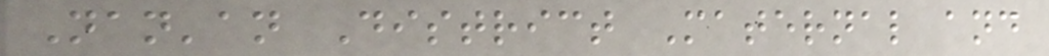Nan'an District Maternal and
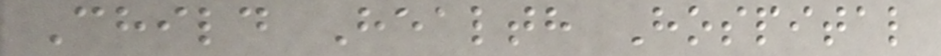Child Health Hospital
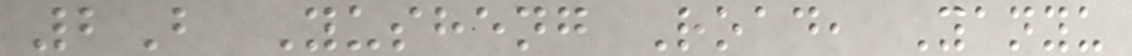2B Yusheng Road, Yanyu
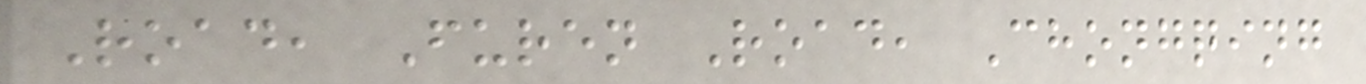Road, Furen Road, Chongqing
